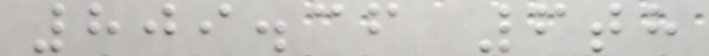809.36 6th
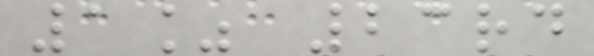1% 23rd
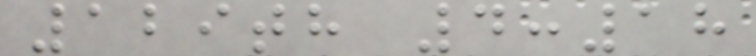129th 4:18
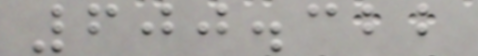600.322
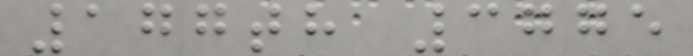177th 3775
